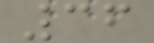36
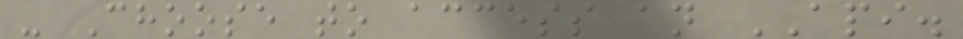- Choose to access an API.
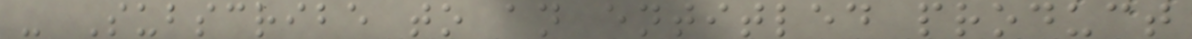- Subscribe to an entitled product
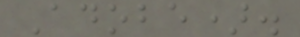Adobe).
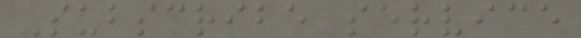Subscribe service
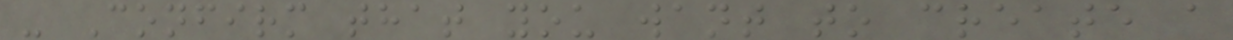- Confirm that you want to create a
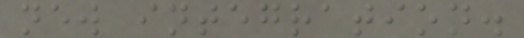new integration.
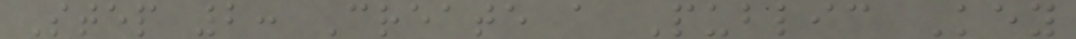Step 2: Create a Public Key
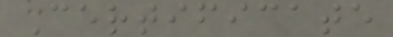Certificate
